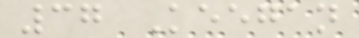37 Keegan
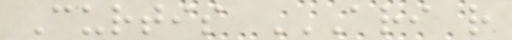Curtis ARI R
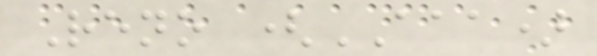Reno (AAA)
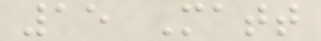15 Matt
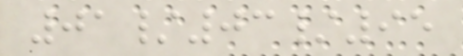01/03/95
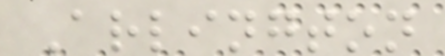Arlington
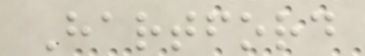Hartford
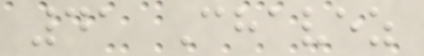41 Chavez
